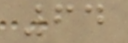64
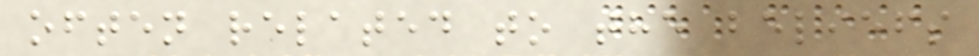often related to the beliefs
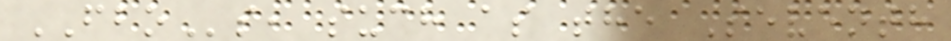FBOs, such as the Seventh
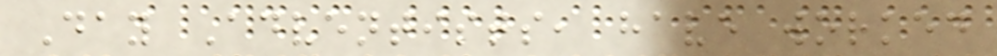Day Adventists, have worked
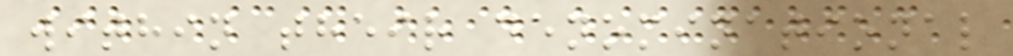within their denominational
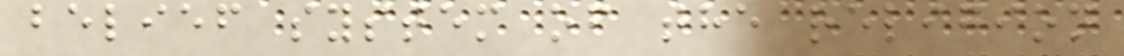belief system of the religion
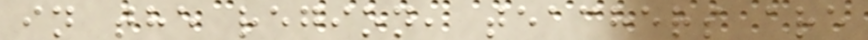in the region, teachers are
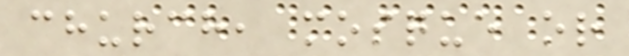church, mosque or
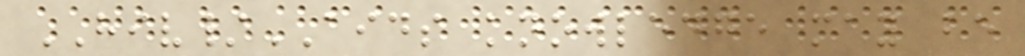HIV/AIDS knowledge may be
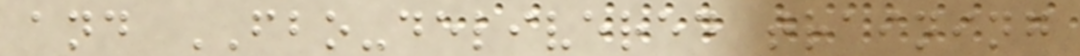and FBO-delivered training
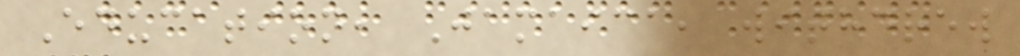Education, Jamaica, withdrew
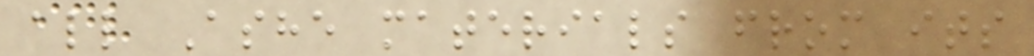all Ashe materials from its
